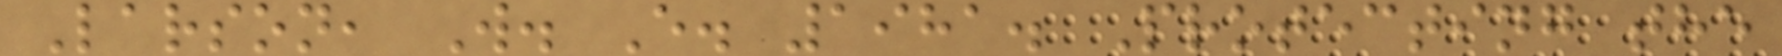Larson, W. E. 1981. Protecting the
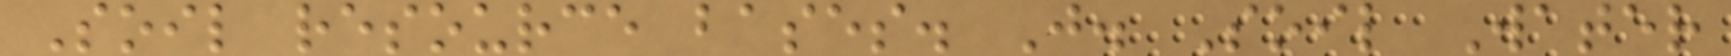Soil resource bases. J. Soil Water
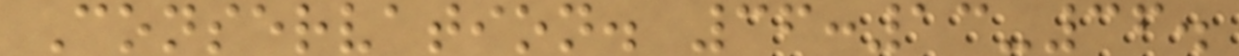Conservation. 36:13-36.
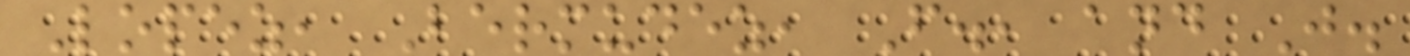Lopez, Bermudez, F., and J.
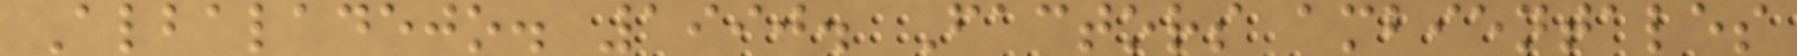Albaladejo. 1990. Factors ambientales
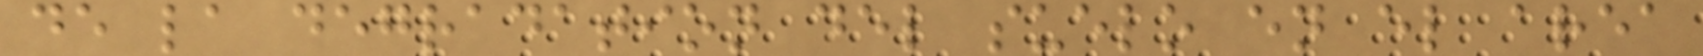de la degradation del suelo en el area
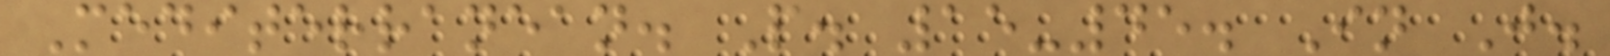Mediterranean. P. 15-45. In J.
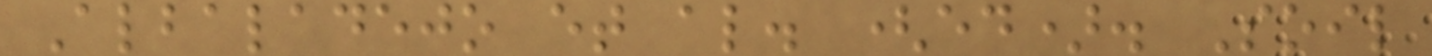Albaladejo et al. (ed). Soil
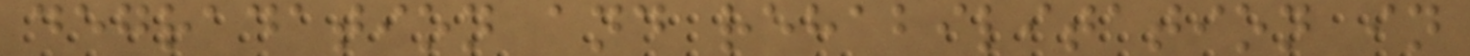degradation and rehabilitation in
